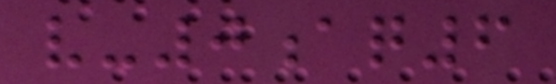v-0aq6
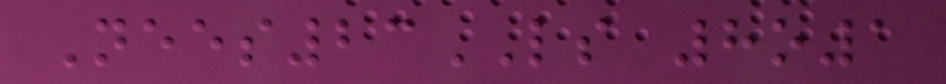Nees23LS 8o1
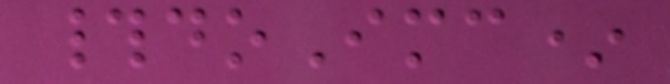#doImc*
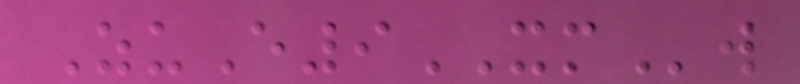ZuE9XMw
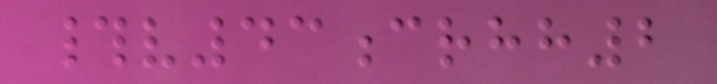#v43crhh2
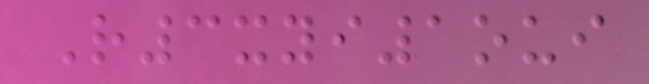R3xyi1oui
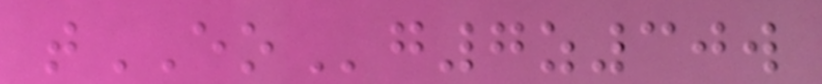tEOg7z30w
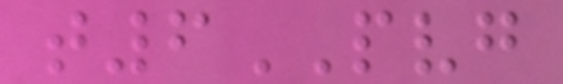t6PVG
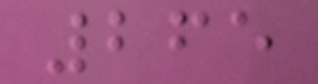265
